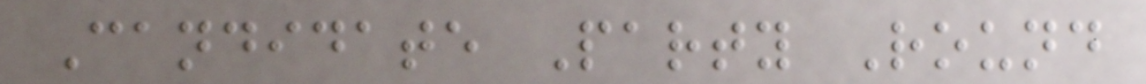Candidate Party Round
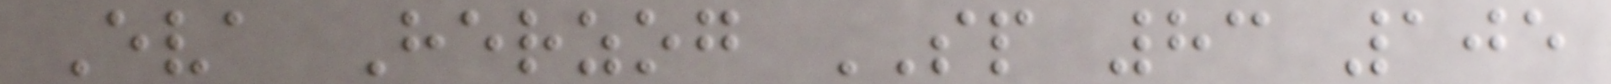Eva Herzog SP 83 105
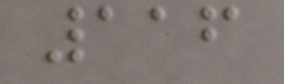116
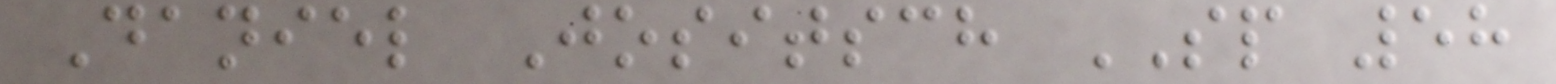Daniel Jositsch SP 58
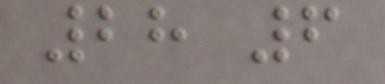28 6
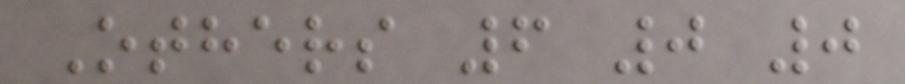Others 6 0 0
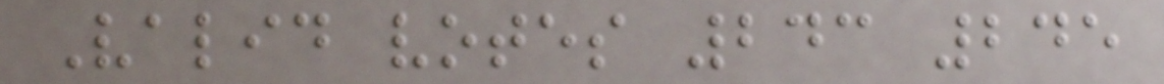Valid votes 243 245
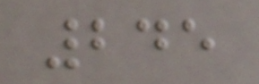245
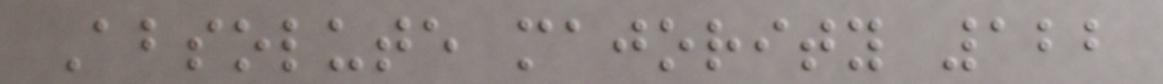Absolute majority 122
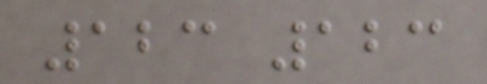123 123
